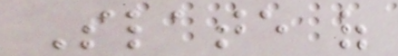Slate of
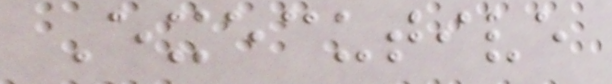Executive
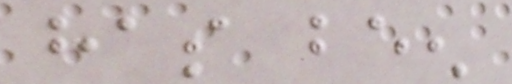has been
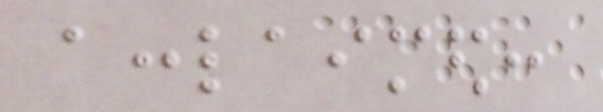acclaimed:
